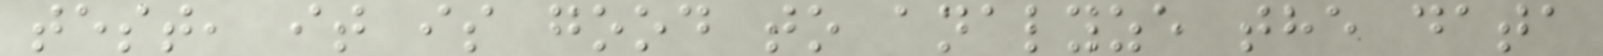test, it is good to analyze the data
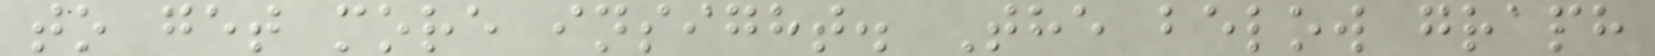to get more insight. The below graph
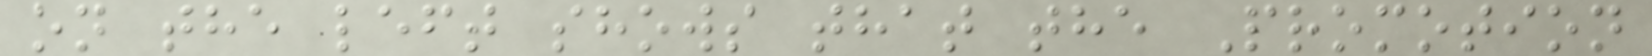on the left shows that the Promotion
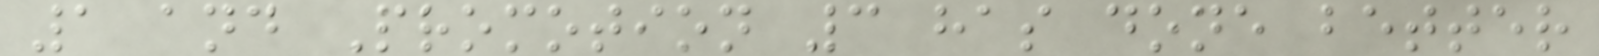1 and Promotion 3 has done better
